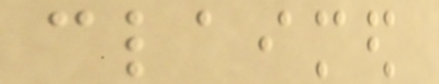claimed
